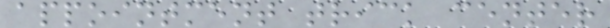appointment trick center
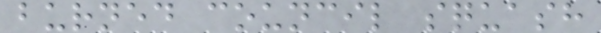burned council squash
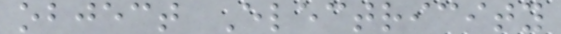object Electricity
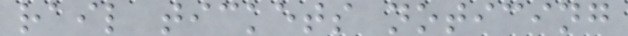rail tickets noticing
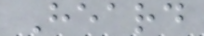Heard
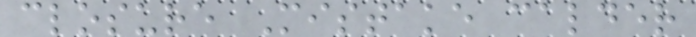closure Mistake calder
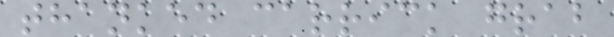thanked carrick grab
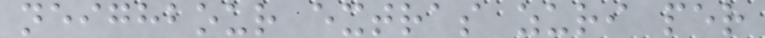neighbour extras zuri per
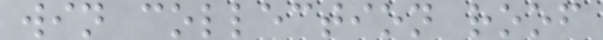win collection roof
